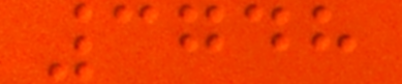3748
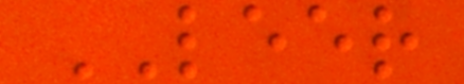LEER
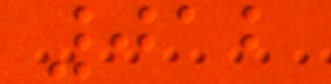012
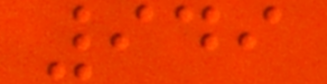949
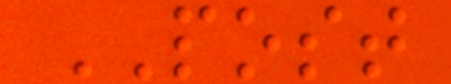POST
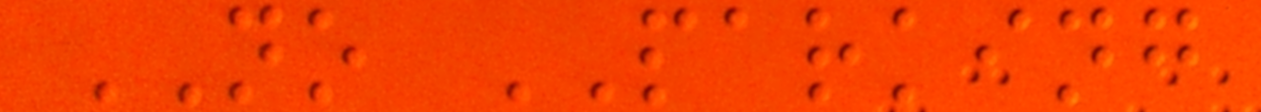NO PARKING
